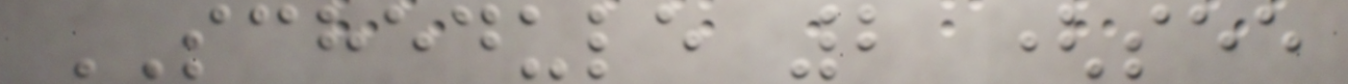SCHEDULE 2 (see
